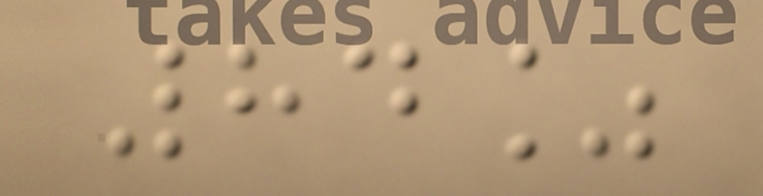84%
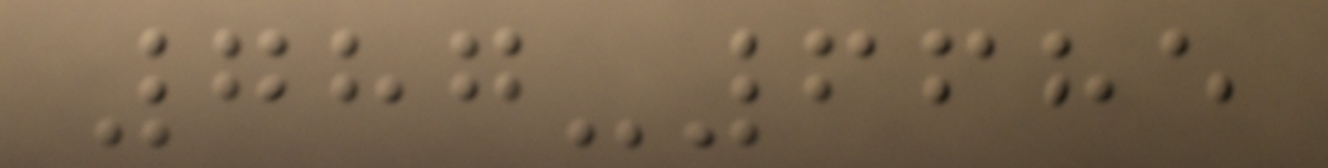787-6685
